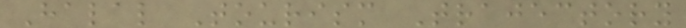Halal Tourism Trajectory
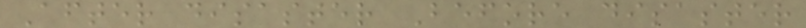After disaster Before disaster
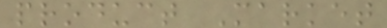product Market
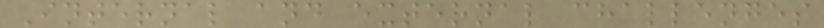Internal and external challenges
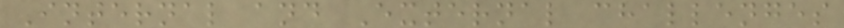Internal and External challenges
